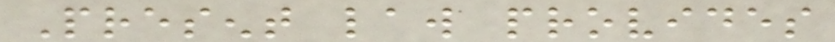Present law provides
